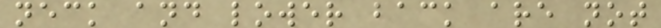neck and lower back are not
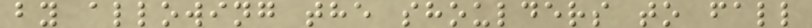by allowing the shoulders to fall
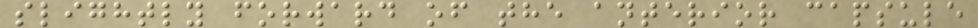slightly forward of the anterior capsule
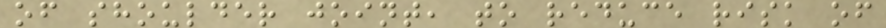of shoulder joint, to reduce risk of
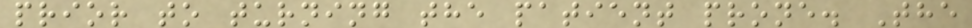prior to turning the patient prone. The
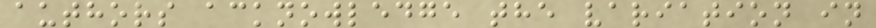authors acknowledge the variation in
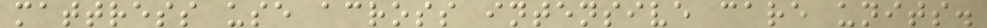mattress use across intensive care units.
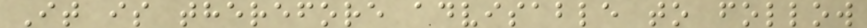It is therefore advisable to follow
